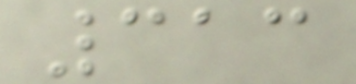313
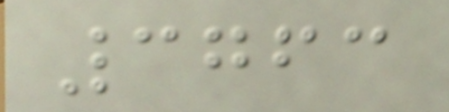3763
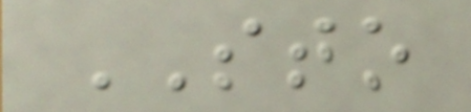STO
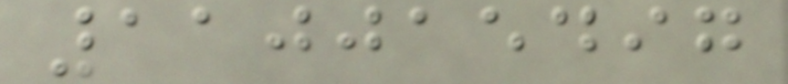110015497
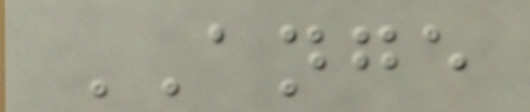ANGE
